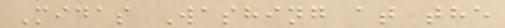Midas Washing at the
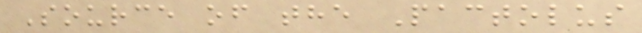Source of the Pactolus
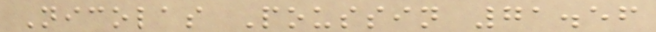Nicolas Poussin 71.56
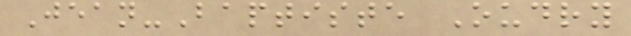Jean-Baptiste Oudry
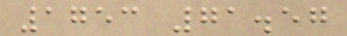1753 71.57
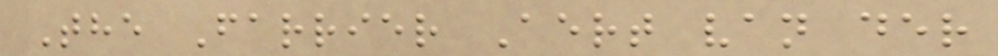The Farrier Aert van der
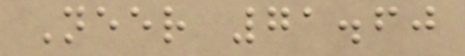Neer 71.60
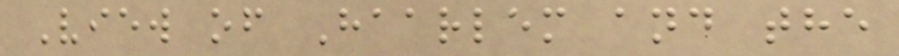View of Haarlem and the
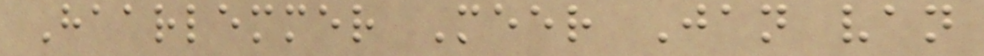Haarlemmer Meer Jan van
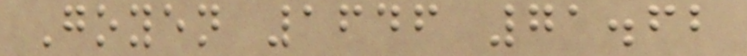Goyen 1646 71.62
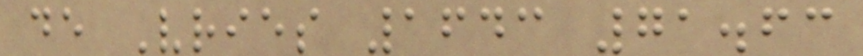de Vries 1643 71.63
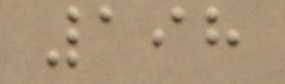198
